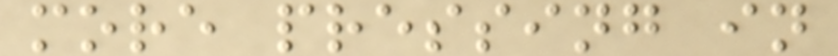more pressing in
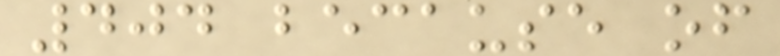404 because of
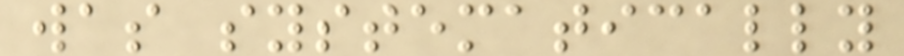was systematically
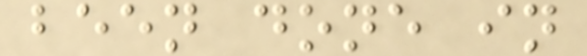been done in
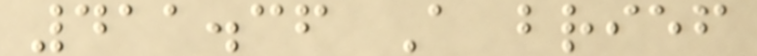411.36 A brief
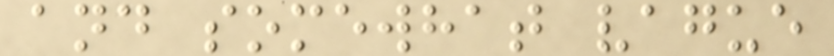and somewhat vague
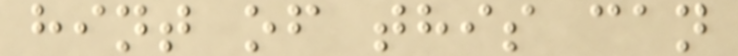hint of this can
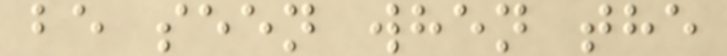be seen when the
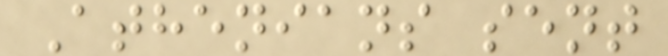Athenians sent
